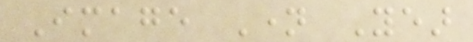Image Name Year
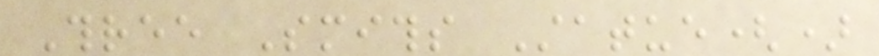Three Smiths Statue()
